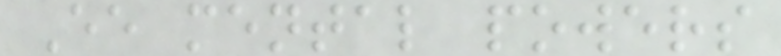Ee mental powers
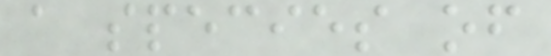a species of
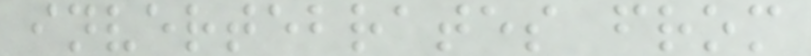invertebrates from
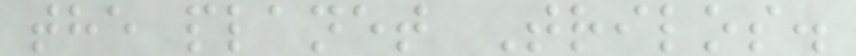the planet Trilos.
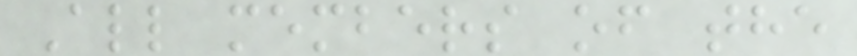All members of the
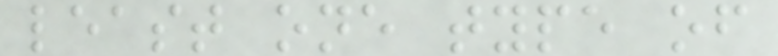least one type of
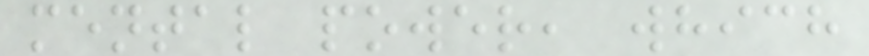mental power, which
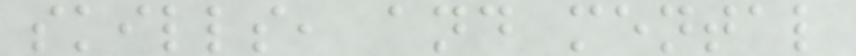skills, and mental
